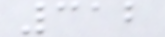312
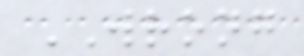WRONG
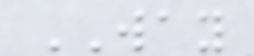WAY
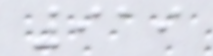919
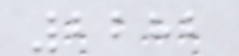2282
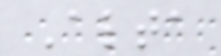Alta
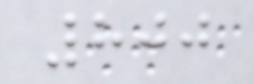800
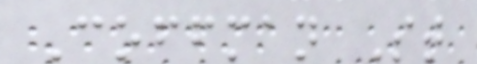Coffman St
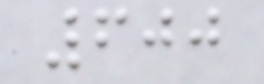600
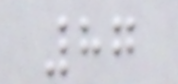87
